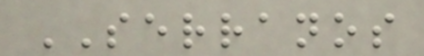SERRANOS
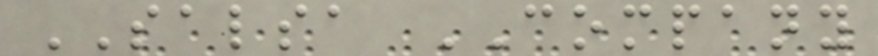SALSA COMPANY
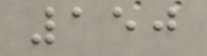150
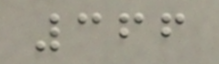366
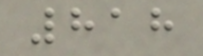818
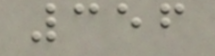356
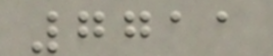7711
